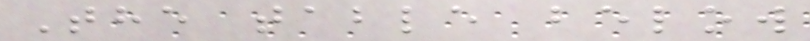The table below
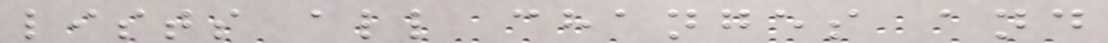lists all changes and
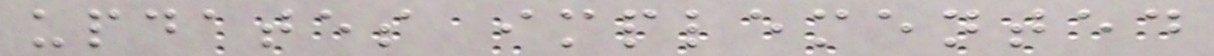updates implemented
